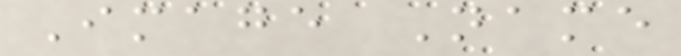Image Name
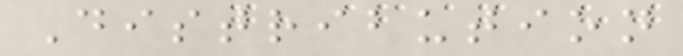Distribution
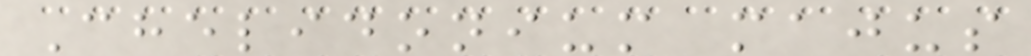Chelidonium majus
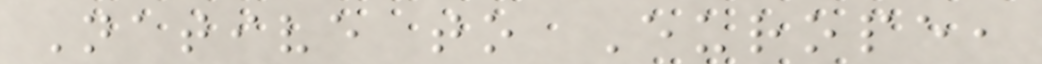Native to Europe,
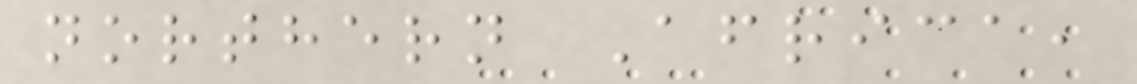northern Africa,
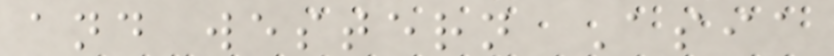and western Asia
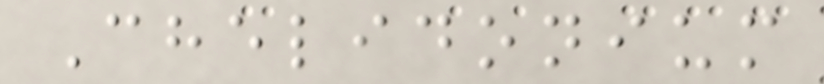Chelidonium
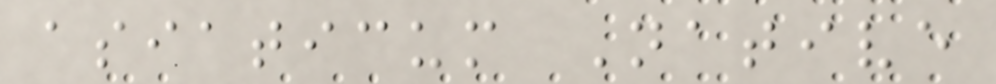asiaticum Native
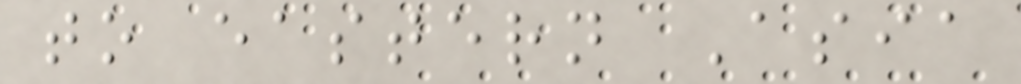to eastern Asia
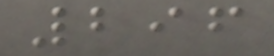296
